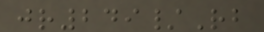jr249/Rb
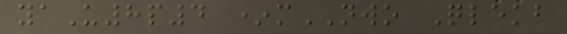yaU8p4 *mNWO Qlekb
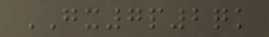GX7p2qk
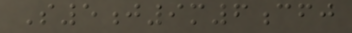S5j9m6cfj
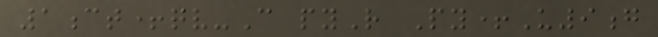1ct+qv-C pyR Py+U9g
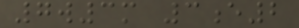7w3m 3e2
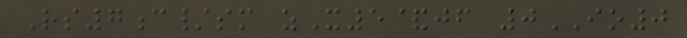Rs7c/sm zX5&jf 0IO0
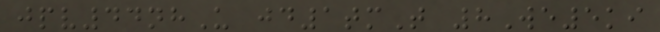jpv44nhU jd1tmT 8We5ki
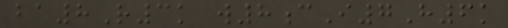ba8R3k w8cI7H6k
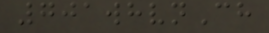701whvnCh
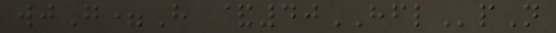wjG=H &40HFLpN
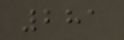281
